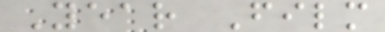Year Film
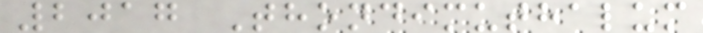2017 Thondimuthalum
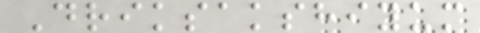Driksakshiyum
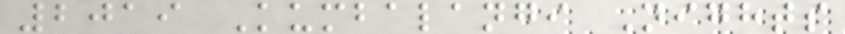2019 Kumbalangi Nights
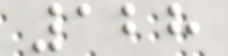128
